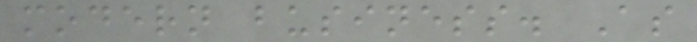modern business. As
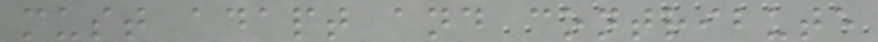must adapt and contribute
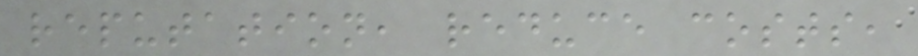reputation, reduce costs,
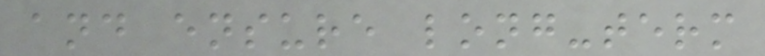and ensure long-term
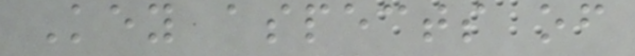Key aspects of
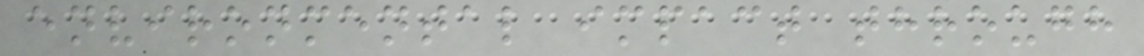environmental impact through
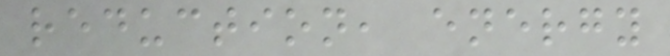reduction, energy
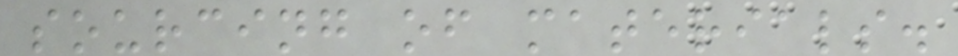sourcing of materials.
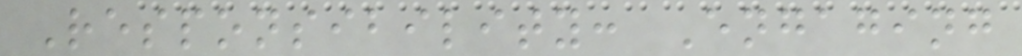Responsibility: Engaging
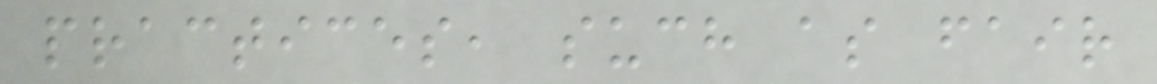practices, such as fair
